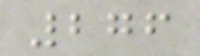276
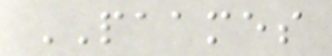PAAMES
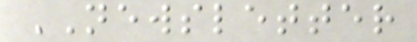NEWSLETTER
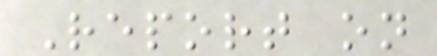Report on
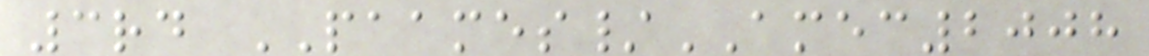3rd PAAMES/AMEC2008
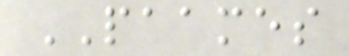PAAMES
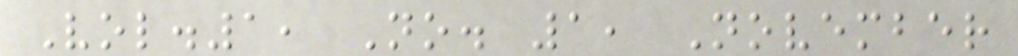Vol.1, No. 1, November
